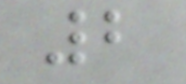2
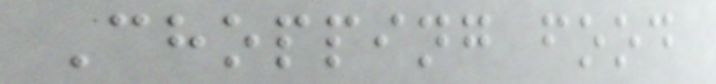Chopping food
